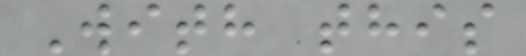With this
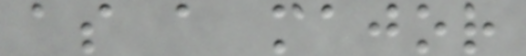as a major
